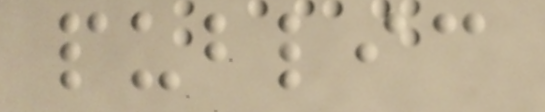public
